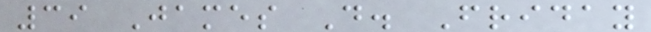39 James D. Friday
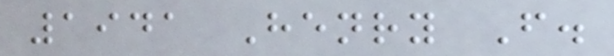1941 Henry F.
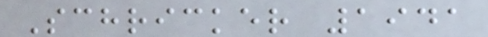Schricker 1941
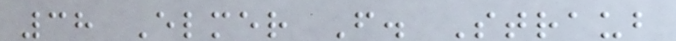38 Elmer F. Straub
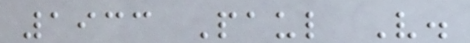1933 Paul V.
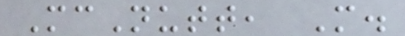McNutt, M.
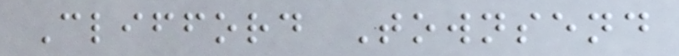Clifford Townsend
